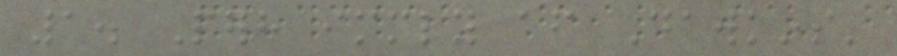1. Perhaps immediately after Dawkins'
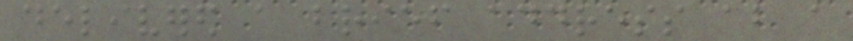delivered a brief address about a
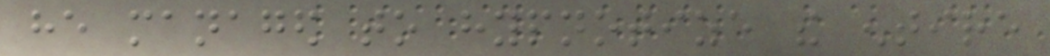he managed to hypnotize the entire
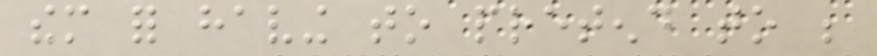them for having to pretend to be
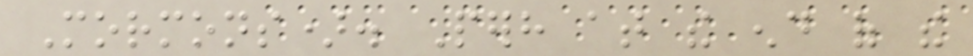Mormons). Perhaps at the end of the
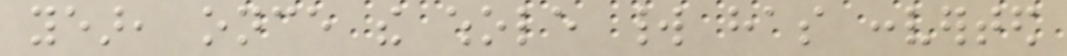year, once the whole world has converted
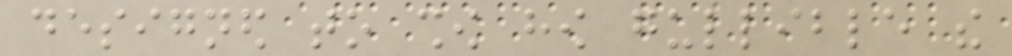designed to show how gullible the
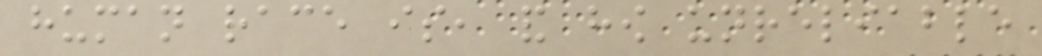human race is, and how unreliable
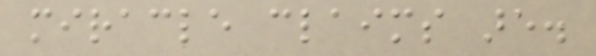miracle claims are.
